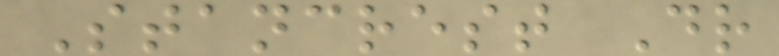Stancrest Dr
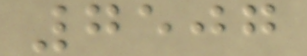7507
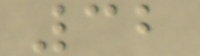32
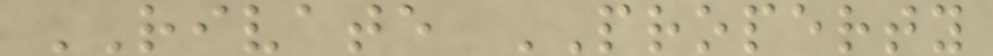RIVATE PROPERTY
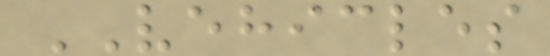VEHICLES
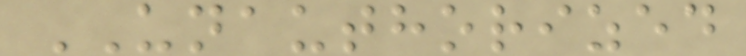UNAUTHORIZED
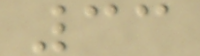33
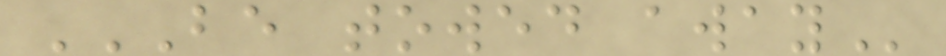BE TOWED AWAY
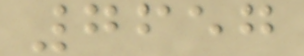7657
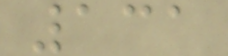131
